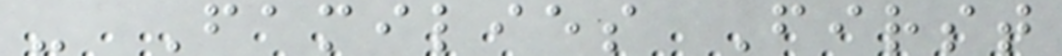- Families First
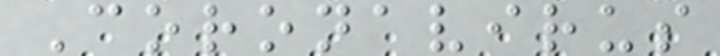Coronavirus
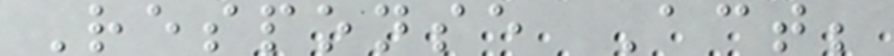Response Act;
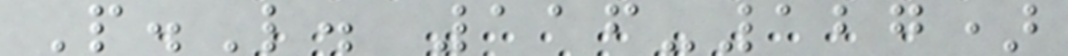P.L. 116-127)
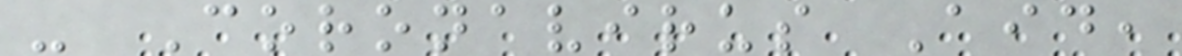- Coronavirus Aid,
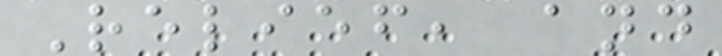Relief, and
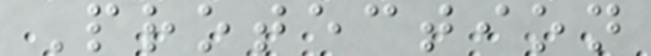Protection
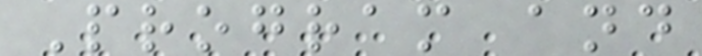Program and
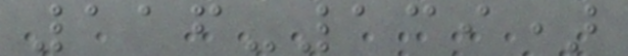116-139)
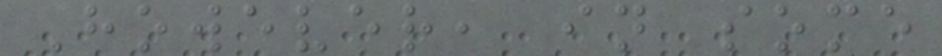However, in some
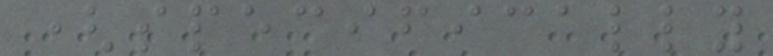(specifically
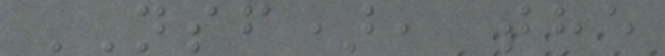NSF), the
